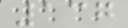137
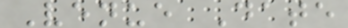Venue Date
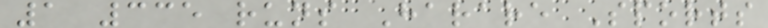1 335 runs Harare Sports
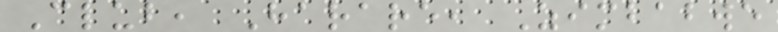Club, Harare, Zimbabwe
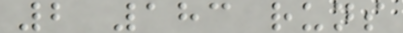2 183 runs
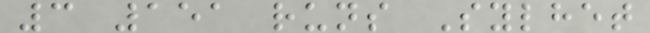3 151 runs Sylhet
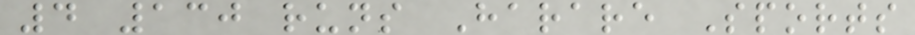4 130 runs Harare Sports
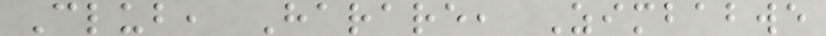Club, Harare, Zimbabwe
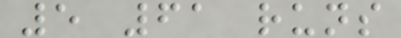5 61 runs
